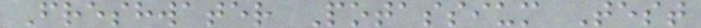Freshwater Potassium Test
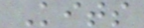Kits
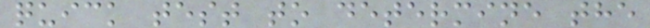quick test to determine the
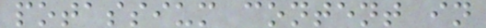potassium content in
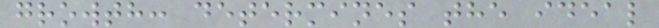growth: determines the ideal
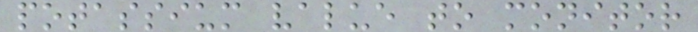potassium value to monitor
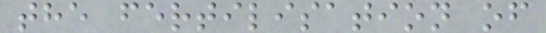the fertilisation of
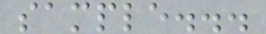sample...
